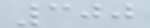300
